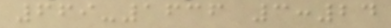669-1636 3:24
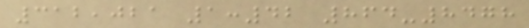312,021 1:42 864-8478
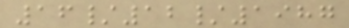16/12/1987
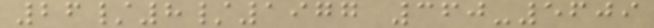26/8/1977 360-5609
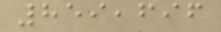859,696
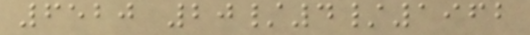6520 20/4/1962
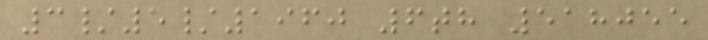3/5/1960 6th 518055
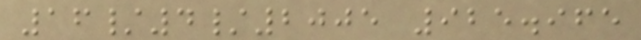16/4/2005 925.965
